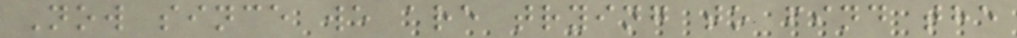Now since we are trying to find the
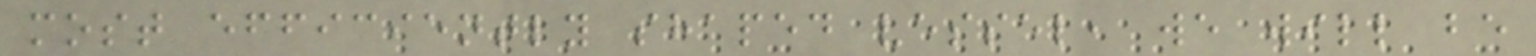most efficiently shaped vessel, we will be
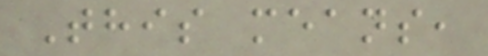This means,
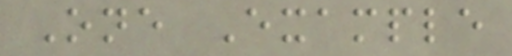One Example
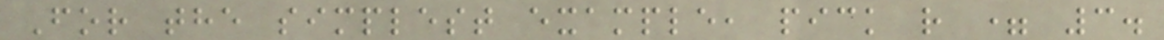For the simplest example, pick r = 3.
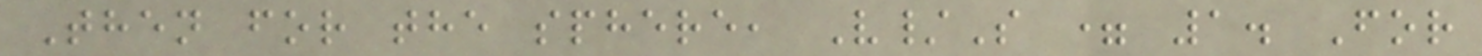Then for the sphere, V/S = 1. For
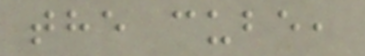the cube,
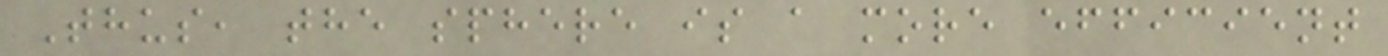Thus, the sphere is a more efficient
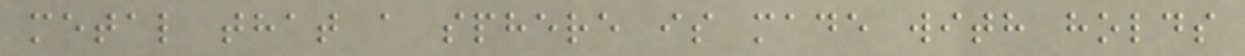metal that a sphere is made with holds
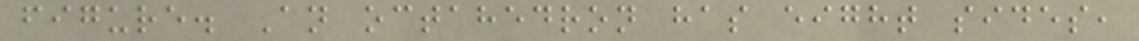figure. An octahedron has eight sides,
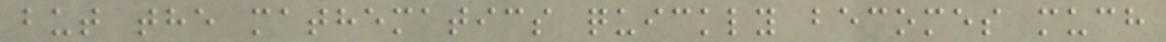but the mathematics quickly becomes much
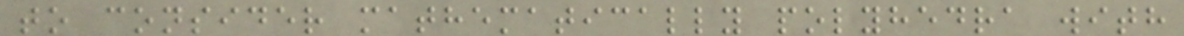to consider mathematically polyhedra with
